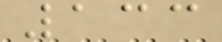133
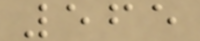565
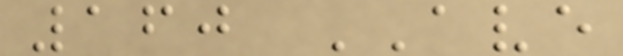160 AVE
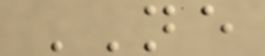NE
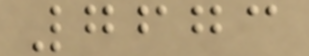7673
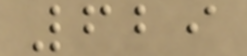629
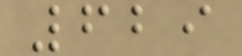629
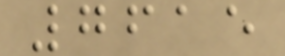7615
